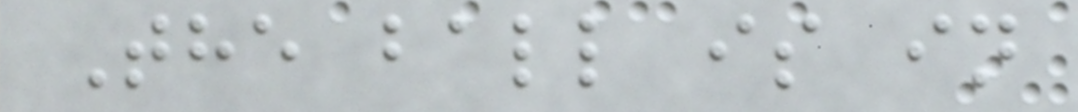The ball is in
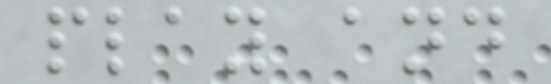play and
